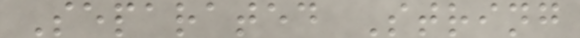Separated String
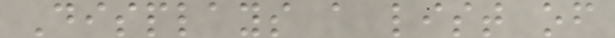Displays a list of
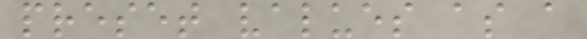preset values as a
